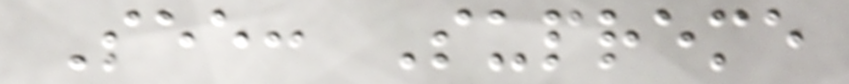See: Supreme
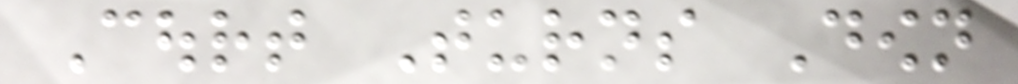Court Turns Down
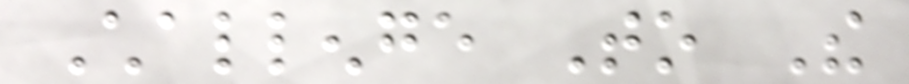Challenge To The
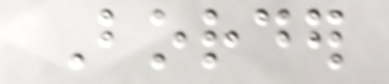Border
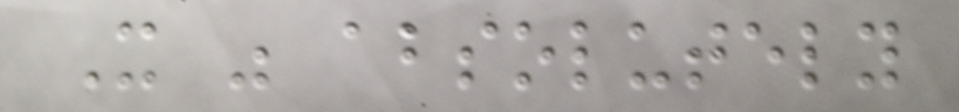It was absolutely
